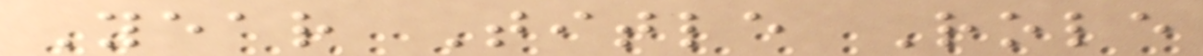Year Title Role
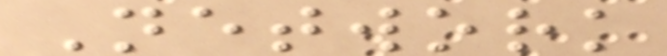Network
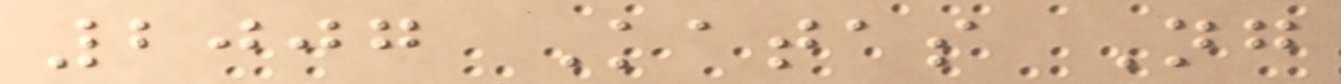2007 Katas Ng
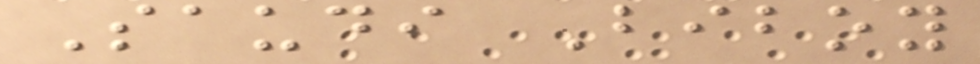Saudi Biboy
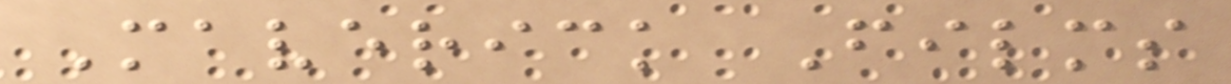Maverick Films
